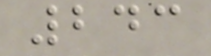243
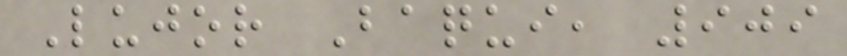Lujor Baqui, 909
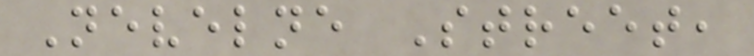Nevelne Street,
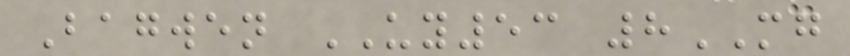Bagwen UY53 8MG
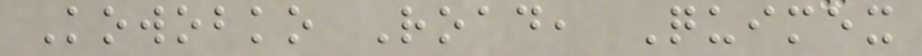Kowobko Road, Quimex
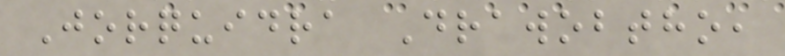Jorquidra Drawobtho,
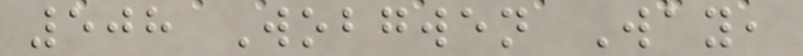508 Wobgwen Way,
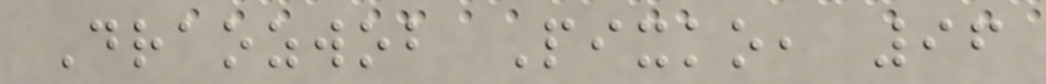Draozwob Pixko, 96
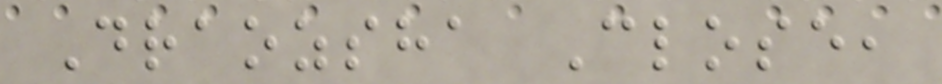Draozsha Close,
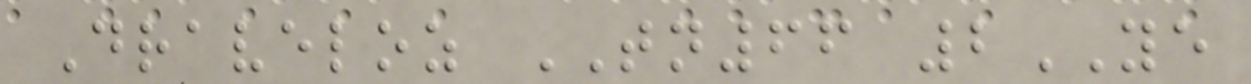Draveloz TN66 2YE
